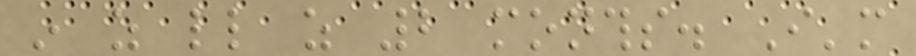in as little as 2 months. I'm
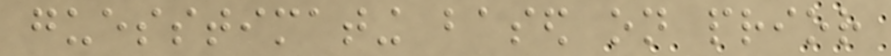guesstimating based on prior
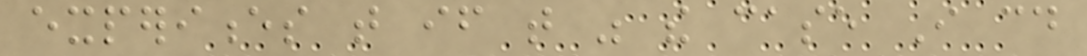experiences that if that was the case I could
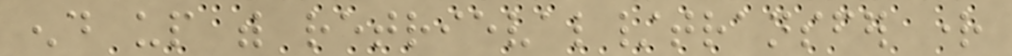end up with retrieval/transfer right
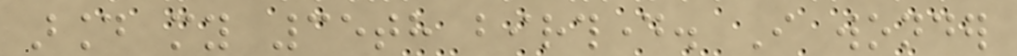around my 35th birthday. I wonder
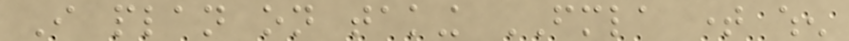I plan on taking FMLA time when
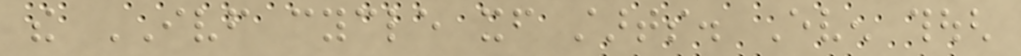the IVF cycle itself starts. Even though
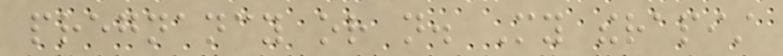pregnancy or not. My therapist
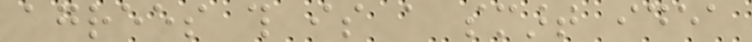agrees this is a smart idea
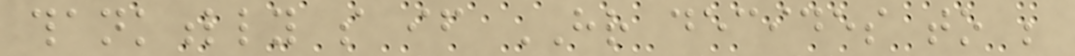thankfully so if HR decides to be
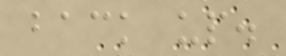back up.
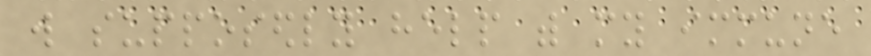will supposedly help with my immune
